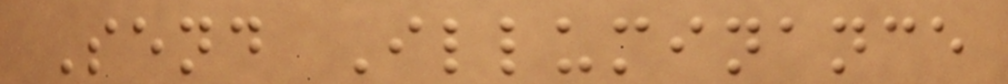Send Illuminance
